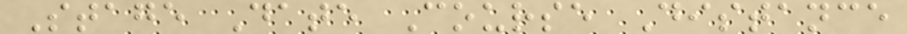Stage Date Course Distance
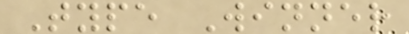Type Winner
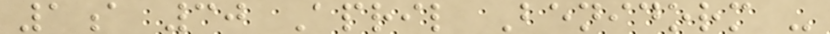1a 30 April Benidorm -
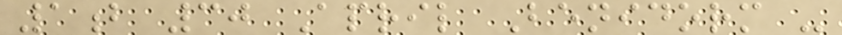1b 30 April Benidorm -
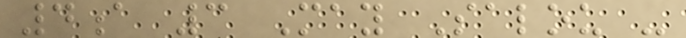4a 3 May Salou -
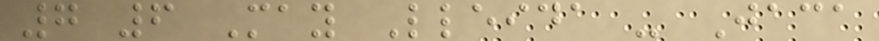7 6 May Lleida - Jaca
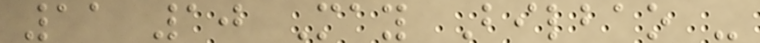11 10 May Bilbao -
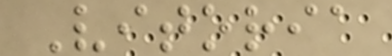Vitoria
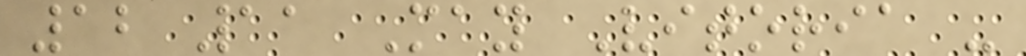12 11 May Vitoria -
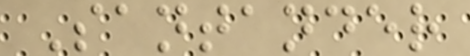Santander
